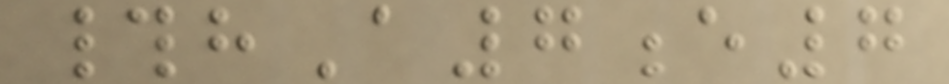#hA7e7
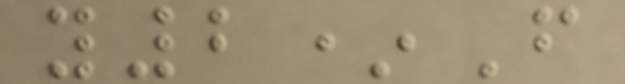y2*F
